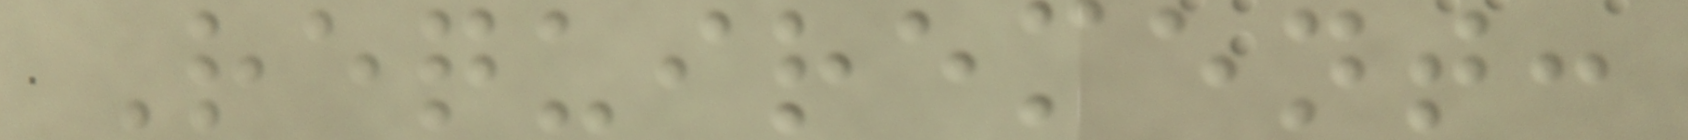Requirement:
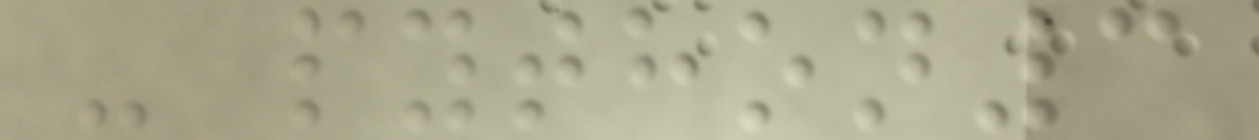- python3
